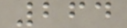264
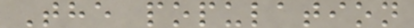The population
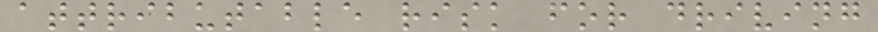attributable risk for driving
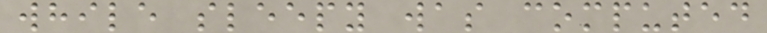while sleepy was computed
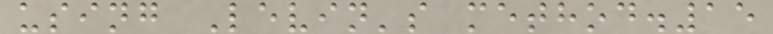using Levin's method.15
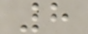8
